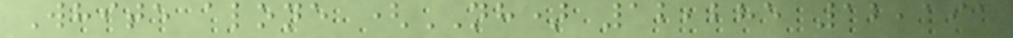White alone (NH) 12,285 12,191
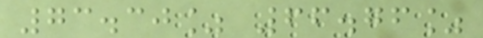73.30% 66.76%
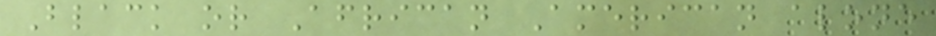Black or African American alone
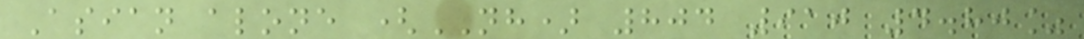Asian alone (NH) 804 910 4.80%
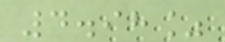4.98%
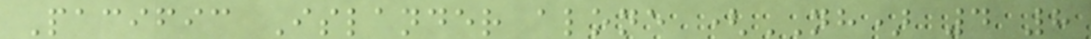Pacific Islander alone (NH) 4 8
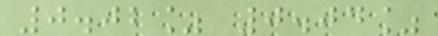0.02% 0.04%
